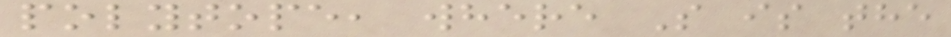polytope, where S is the
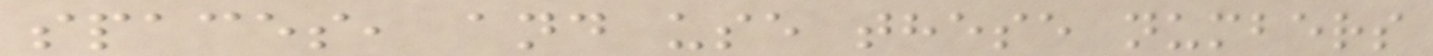spaces, and use these numbers
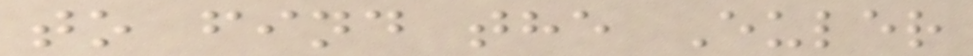to find the Euler
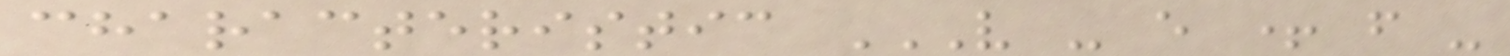characteristic V - E + F -
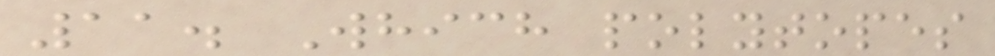11. Which polytopes
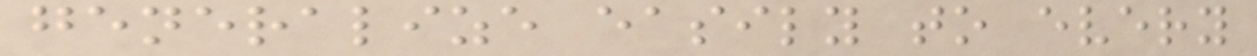generalize easily to every
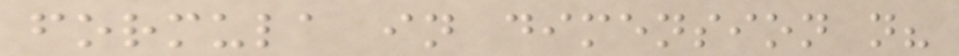formula in dimension n?
